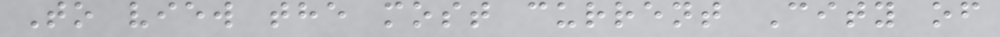To view the most current City of
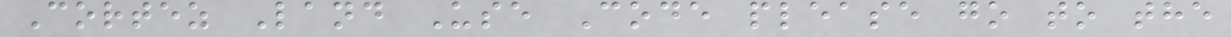Cortez Land Use Code please go to the
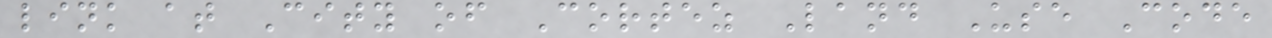link at City of Cortez Land Use Code
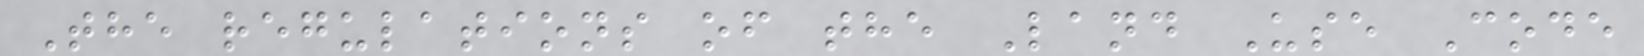The regulations of the Land Use Code
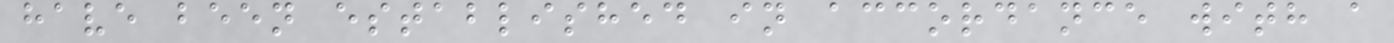have been established in accordance with a
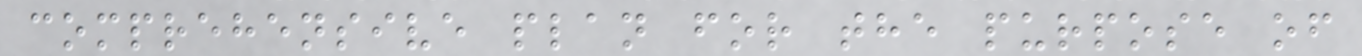comprehensive plan for the purpose of
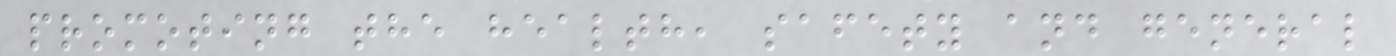promoting the health, safety and general
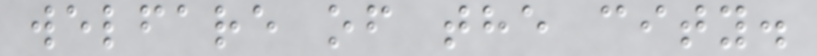welfare of the city.
